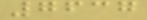7637
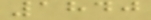1840
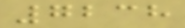7238
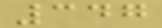347
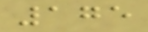175
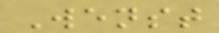Wenst
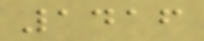1416
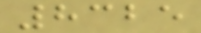8325
